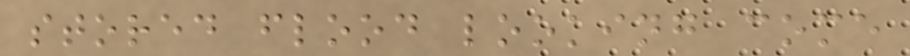stored flood looking come
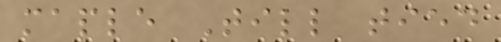maple Till tied
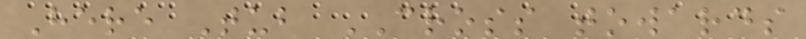Here Tub CROSS towards
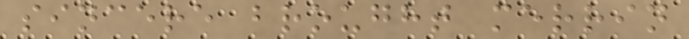sincere brought merrin
